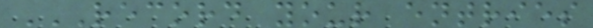RECORD YOUR ENTRIES
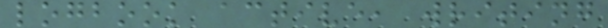logbook active, writing
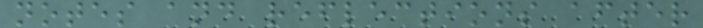notes and reflections after
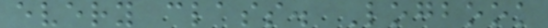every class. Logbook
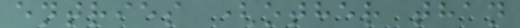entries (other than
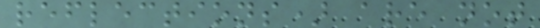reflections) are not
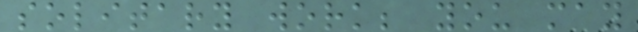solitary work; you may
